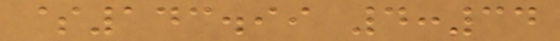$143.99 4:34
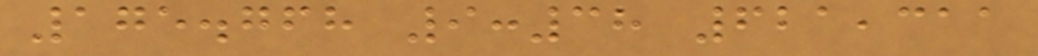175.768 9:38 621,311
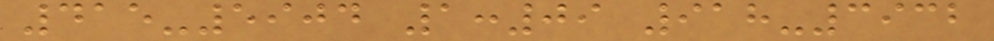415-5904 1:09 918-3932
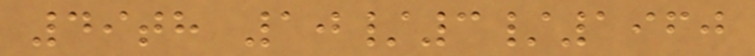49th 10/3/1960
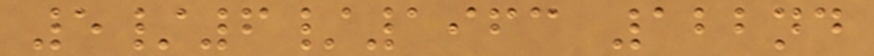5/6/1963 122nd
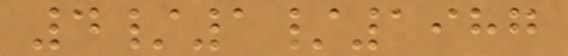4/1/1987
